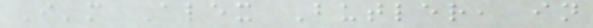I'm Alex Butler, in
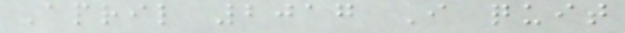April 2017 I quit
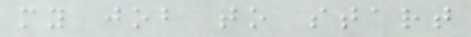my job to start
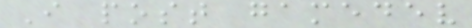I post gamedev
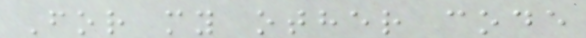For my other code
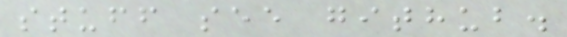stuff see github.
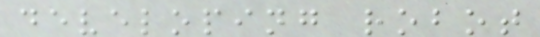developing robot
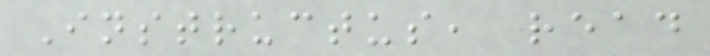Instructus, read
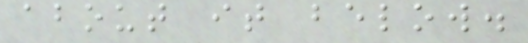about it below.
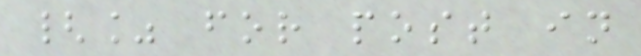{% for post in
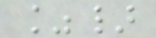%}
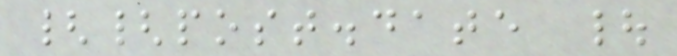{{post.date |
